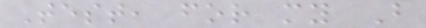Test, for my B
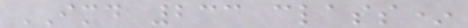IMD 233 class*
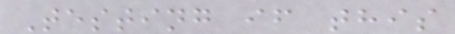Testing if this
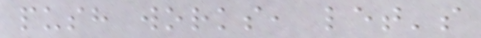push works, let's
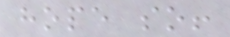hope so!
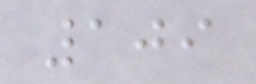109
